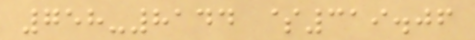758-8144 $319.06
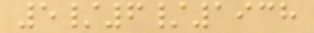5/6/1938
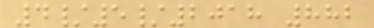4/5/2018 882
